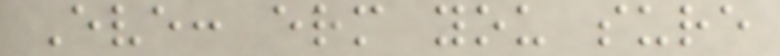Eve: erm you sure
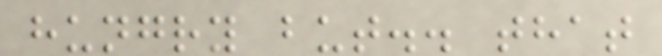hungry but.. that
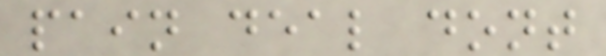pain deal dont
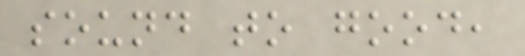sound to good,
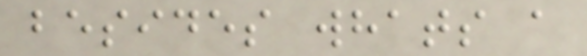besides whats a
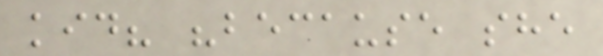kid? "because she
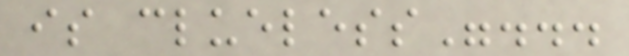is clueless"...
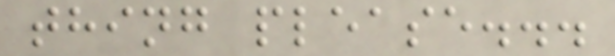thing please...
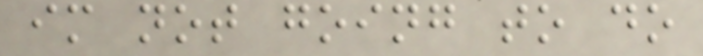im not going to do
